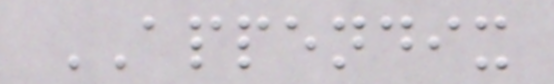APPENDIX
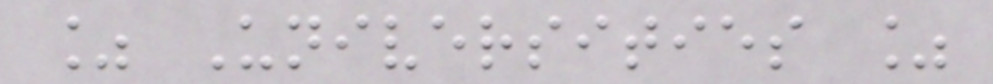% Universities %
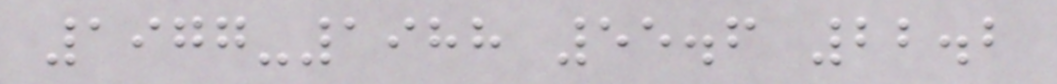1977-1988 55.6 22.2
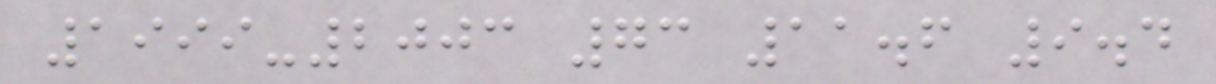1999-2003 73 11.6 9.4
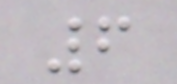6
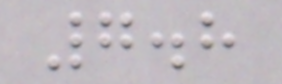7.8
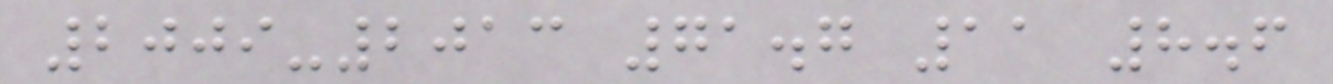2009-2013 71.7 11 8.6
